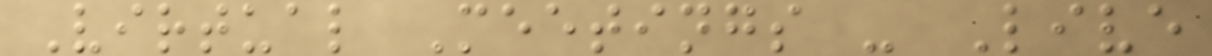Virtual Meetings - Live
